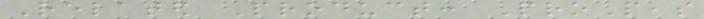Related Product: ProPeas
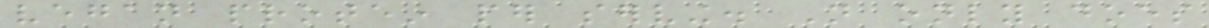vegan protein per serving. Not only does
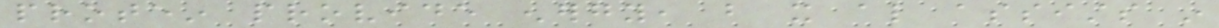protein provide energy, but it also assists in
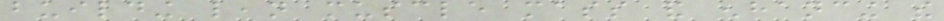building lean muscle mass and enhancing the
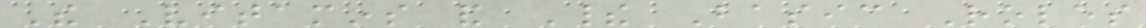The Vitamins and Their Basic Roles
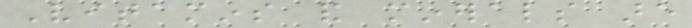Vitamins and minerals are
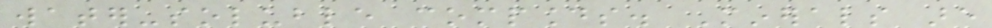water-soluble compounds. Minerals are
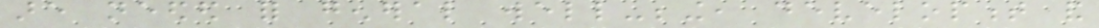are needed for general well-being, development and
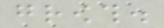growth.
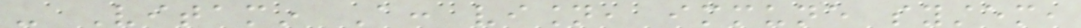- Vitamin A: vision, immune system,
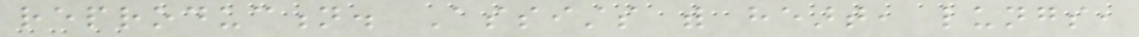reproduction. Assists with heart, lungs,
